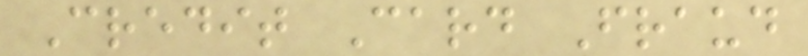Credit Card Fraud
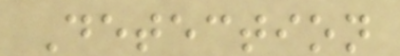Detection
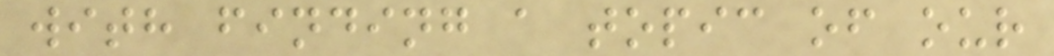with finding a topic of our
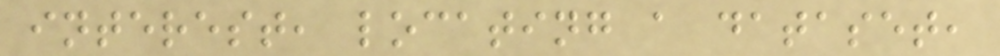interest, locating a dataset,
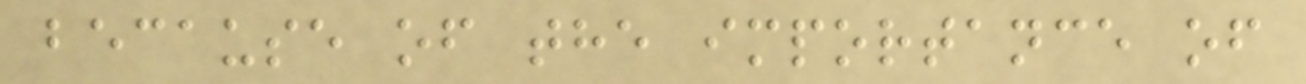because of the importance of
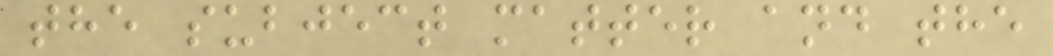the subject matter and the
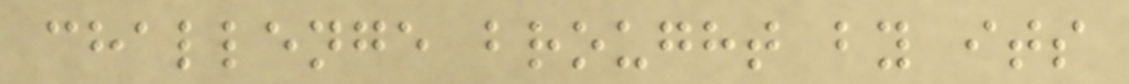challenge brought by its
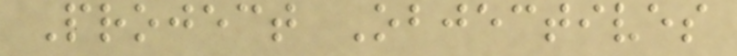Project Objectives
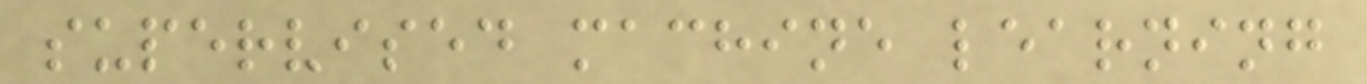supervised machine learning
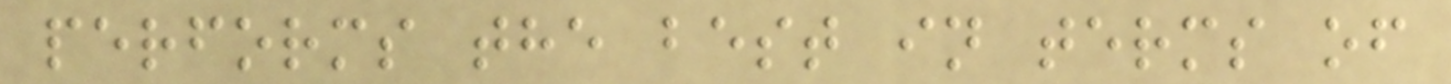performs the best in terms of
